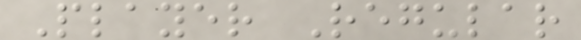Player Regular
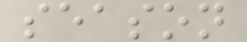season
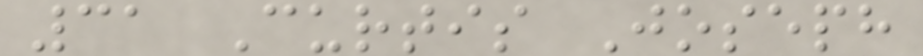31 Curtis Joseph
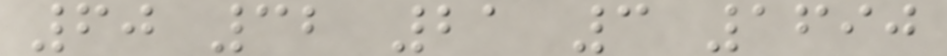60 32 21 3 1690
